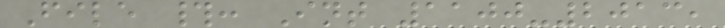File #: Int 1100-2013,
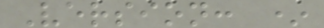Version: *
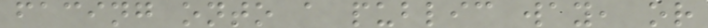facing onto a public way, or
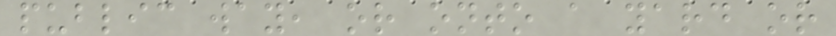public way, or onto a yard or
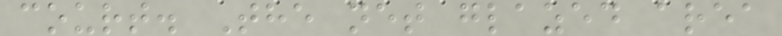court. The net glazed area
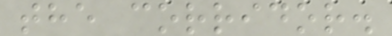the corridor.
